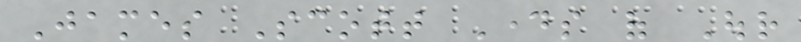James Scott Days of Our
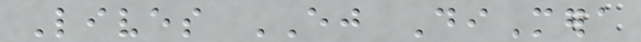Lives EJ DiMera
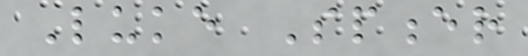Luke Spencer
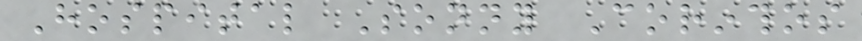Hospital Sonny Corinthos
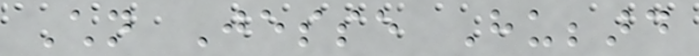Children Jesse Hubbard
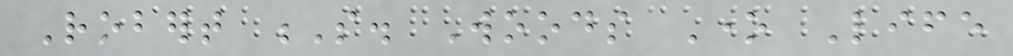Robert S. Woods One Life
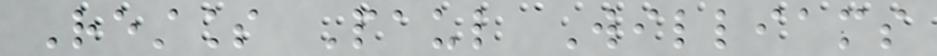Restless Paul Williams
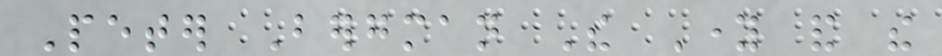Peter Bergman The Young and the
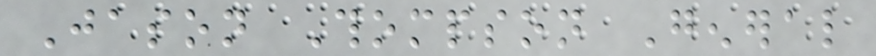Jason Thompson General
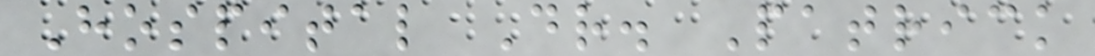Hospital Dr. Patrick
